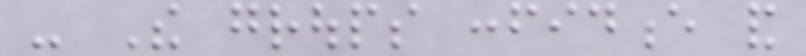- The groups confidence and
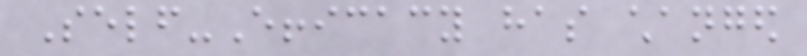Self-Efficacy has changed
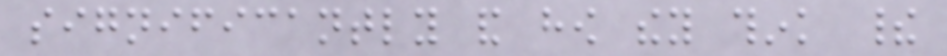significantly and how they think their
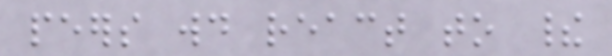peers would react to their
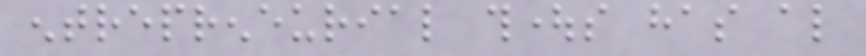entrepreneurial thoughts has also
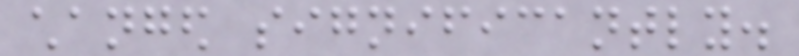changed significantly.
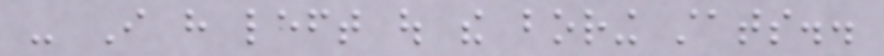- I have left out the boring stats..
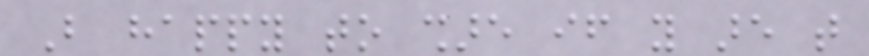But happy to share if you are that
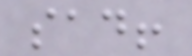sad!
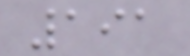191
